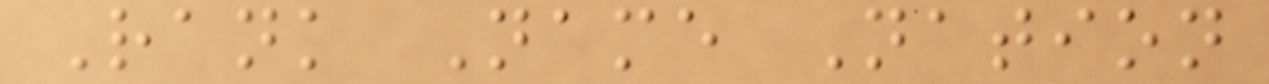Rank Name Nation
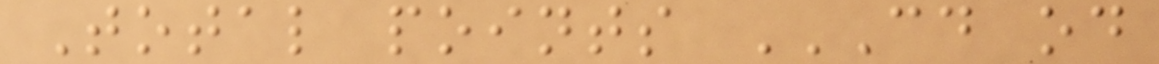Total points CD OD
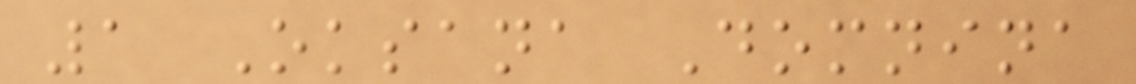1 Oksana Domnina
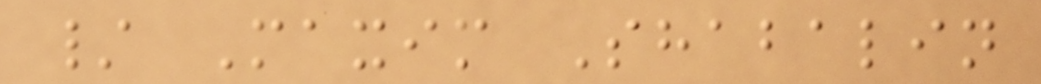/ Maxim Shabalin
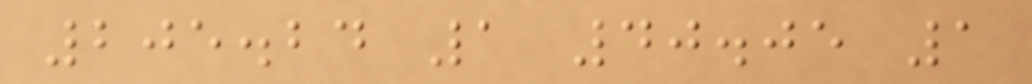205.24 1 40.05 1
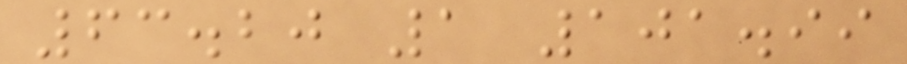63.20 1 101.99
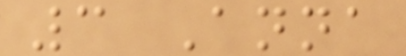3 Anna
